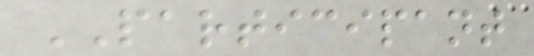PARTICIPANT
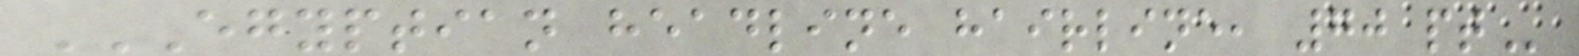EGYPTIAN HEADLINE HAIRLINE, 70 PT
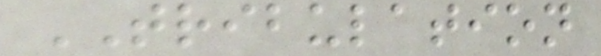TRIBULATION
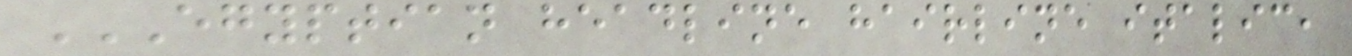EGYPTIAN HEADLINE HAIRLINE ITALIC,
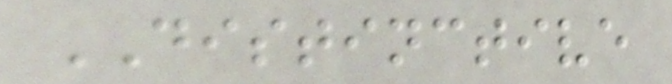DISTINCTIVE
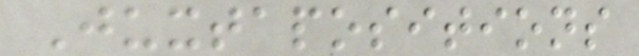Juxtapositions
